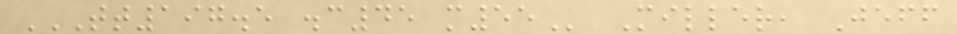TT197.5 .C45 M55 Miller, Jeff
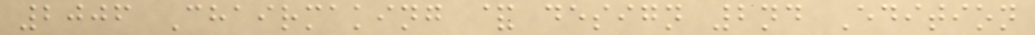2006 Chairmaking & design 2nd Edition
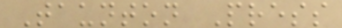Taunton Press
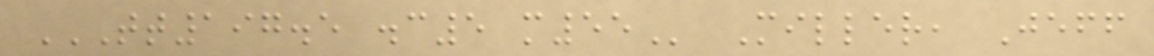TT197.5 .C5 M55 Miller, Jeff
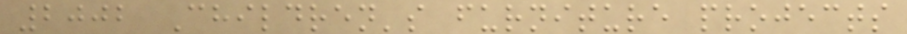2002 Children's furniture projects
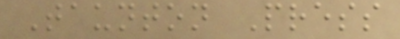Taunton Press
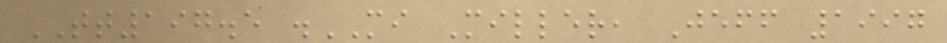TT197.5 .MI Miller, Jeff 1997
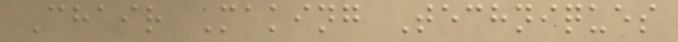Chair Making Techniques
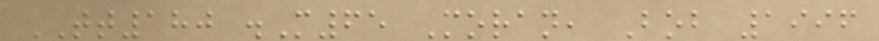TT180 .M65 Moran, Bob 1996
